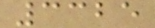3325
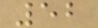52
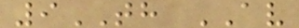9TH AV
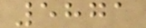5871
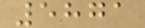5871
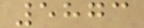5873
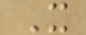X
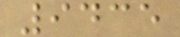9435
